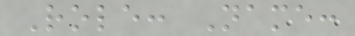Role: Name:
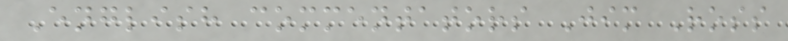English commentators Jim Ross
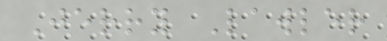Jerry Lawler
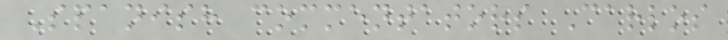Spanish commentators Carlos
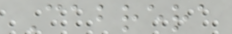Cabrera
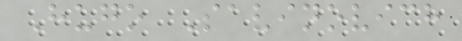Hugo Savinovich
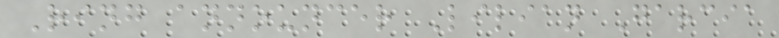Ring announcer Lilian Garcia
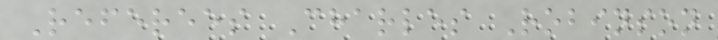Referees Charles Robinson
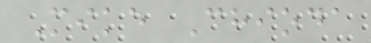Mike Chioda
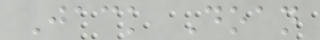Jack Doan
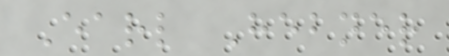Earl Hebner
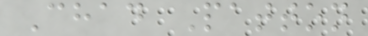Chad Patton
